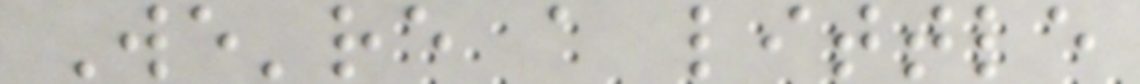We're a little
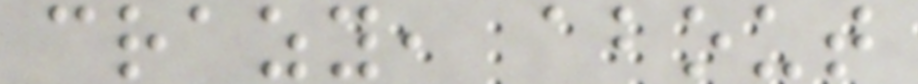crazy, about
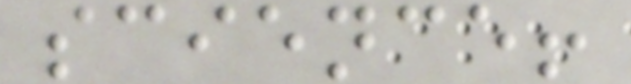science!
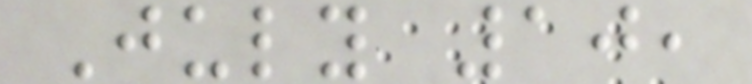July 10,
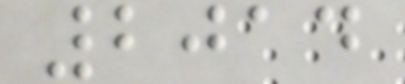2014
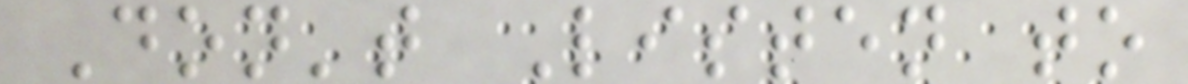Don't Listen to
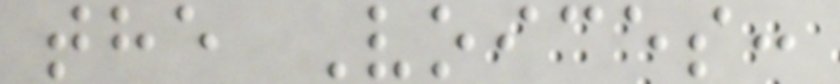the Voices:
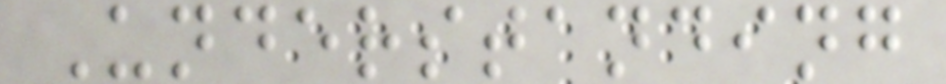Understanding
